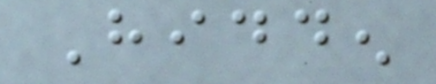Hidden
